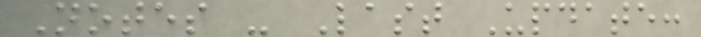Notes - Last Update:
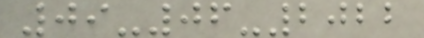09-06-2022
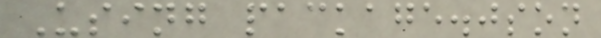Using package.json
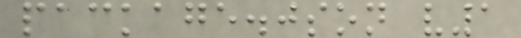package.json v1
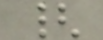{
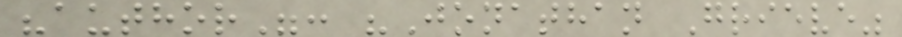"author": "Jonathan Grieve"
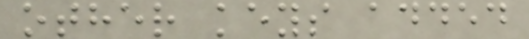other keys added
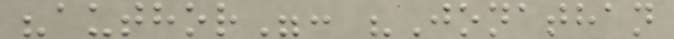"author": "Jonathan
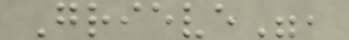Grieve",
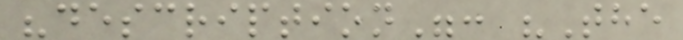"description": "The
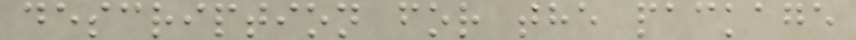description for the package
